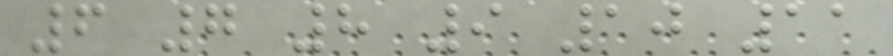6 7 8 9 10 11
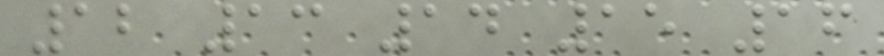12 13 14 15 16
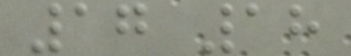17 18
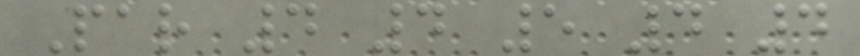Par 4 4 5 4 4
